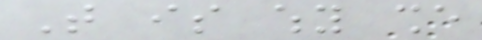That is why she
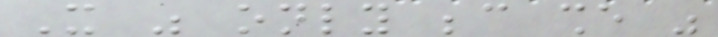It was only because she was
